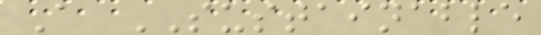A SUSTAINABLE
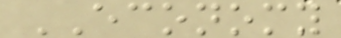ECONOMY
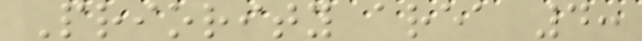Priority area 4:
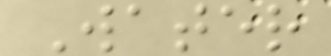Water
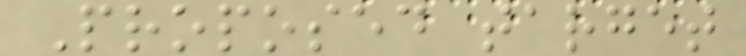Proposed target
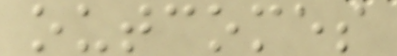outcomes
